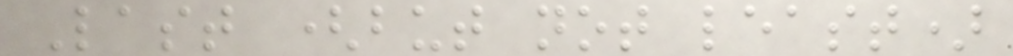Last (but not least)
